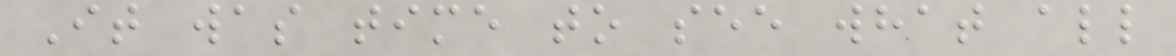It was time to see what all
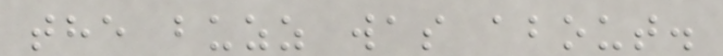the buzz was about.
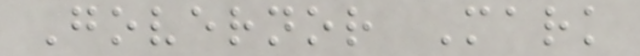Governor Mark
